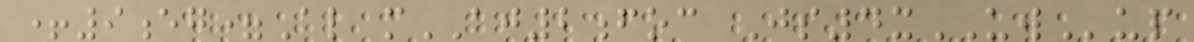+9eg=Al mAJ2foc Js4xUWup
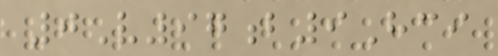0V97b9Hci
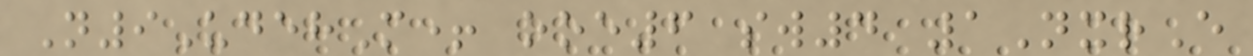N9UdehM+ ooe6 sw4 1NxrE
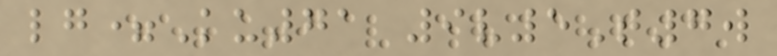lg=Ku71 9v5T7w
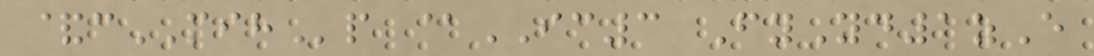&cMIHp @IC3 FyYd1zE
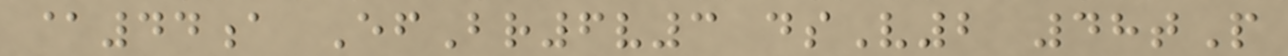@44a EfBr6v3 dsV2 48tP
